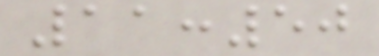11:50
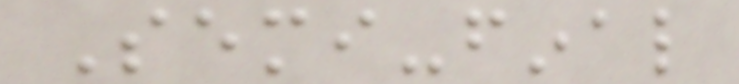Semi-final
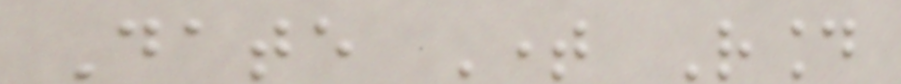Date Time Round
